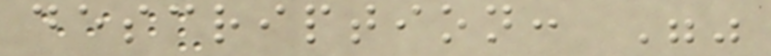description: ""
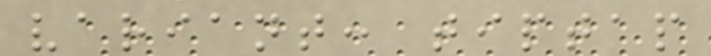variant: tiptap
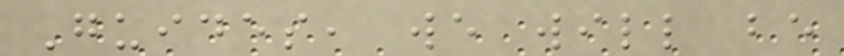Guides, we will be
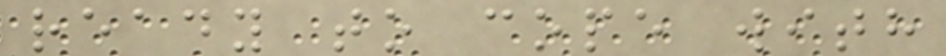ready to cope with
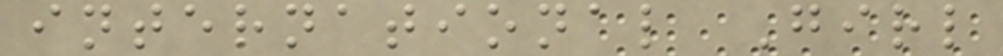international Girl
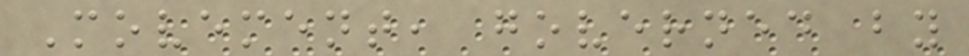Movement, governed by
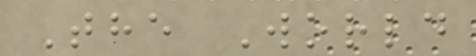The World
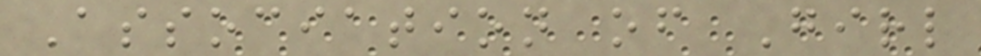Association of Girl
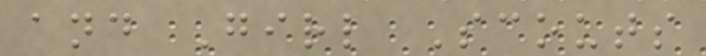and Girl Scouts
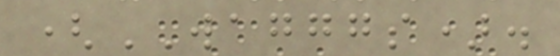(WAGGGS).
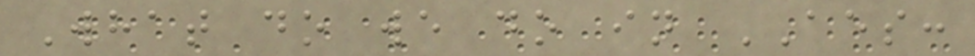What do we do in AES:
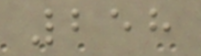258
